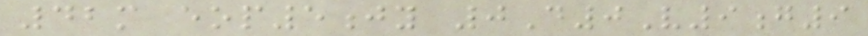42m eop5jy 0D0V9g9
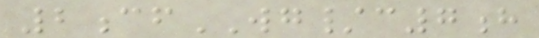2cfWG/c7h
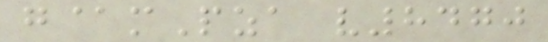g@mPza v8470
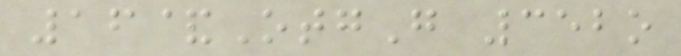16&OtgG 352o
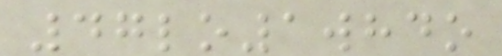47lo1whdo
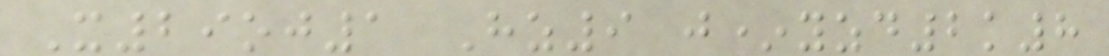X29oj1 Hz9 j*yzd2k8
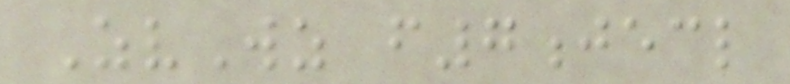ZvWz f7jecl
